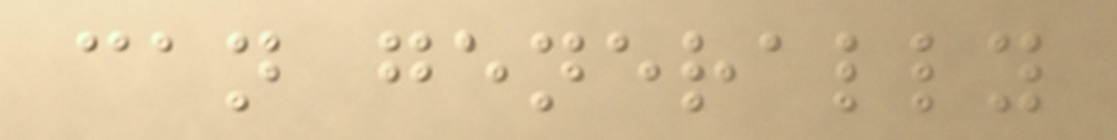can generally
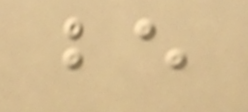be
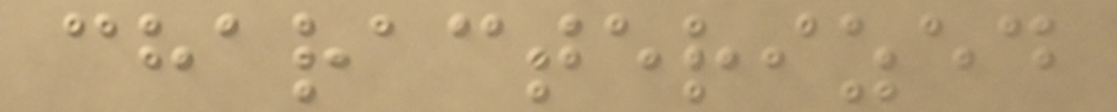characterized
